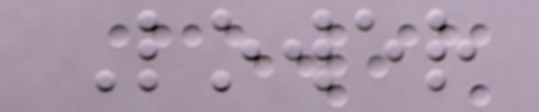Lower
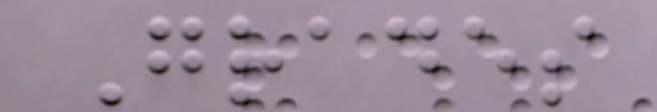Grades
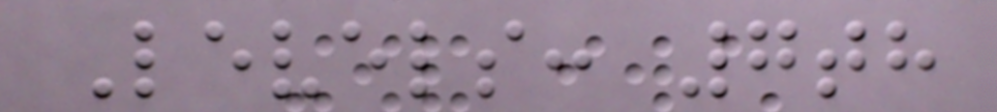Levels: 7th
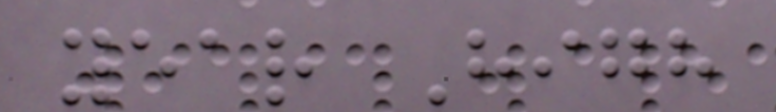year High
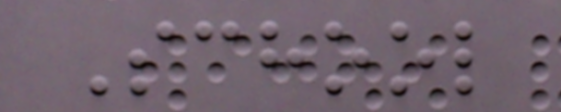School
